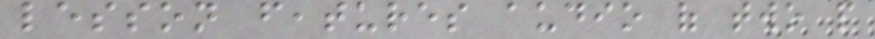lesson features audio of two people
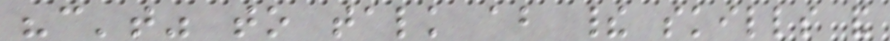"can't" to talk about their skills and
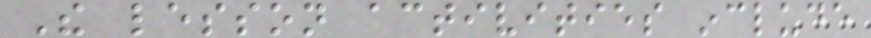The lesson activities include
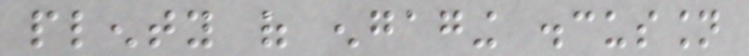plenty of engaging discussion
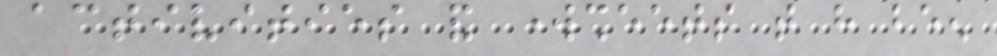activities and worksheets that have been
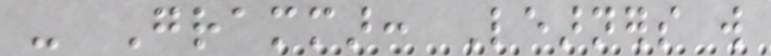- Grammar: Learners will
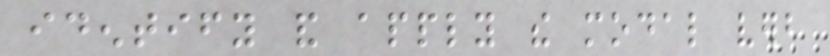identify and apply the modal verb
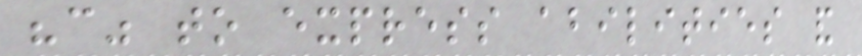"can" to express abilities and
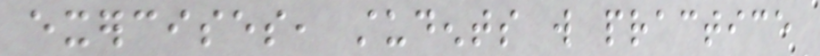exercises, students will practice
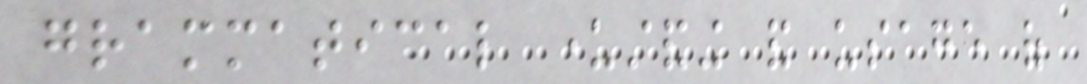grammatical understanding and usage of
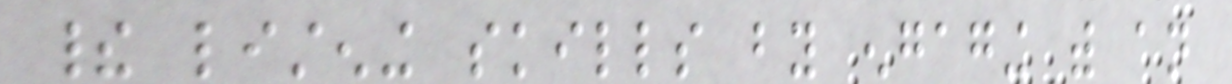their listening skills by engaging with an
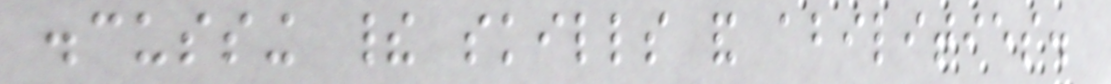discussing their skills and abilities.
